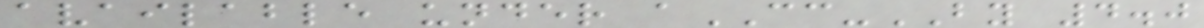available under aCC-BY 4.0
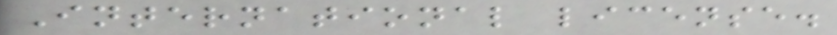International license.
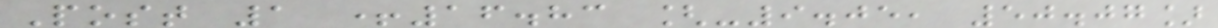Post 1 +16.83 [-9.05, 50.07]
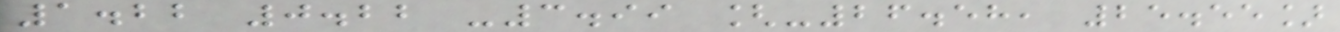1.22 0.22 -3.99 [-26.58, 25.55]
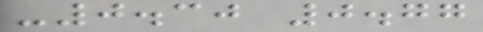-0.30 0.77
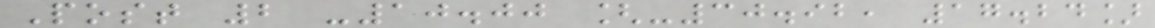Post 2 -10.00 [-30.92, 17.24]
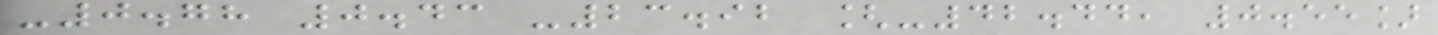-0.78 0.43 -23.92 [-42.44, 0.55]
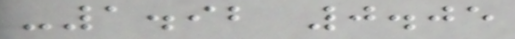-1.92 0.05
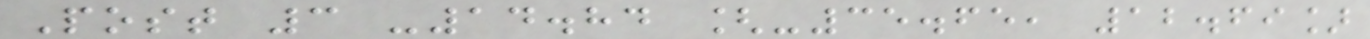Post 3 -14.84 [-35.65, 12.69]
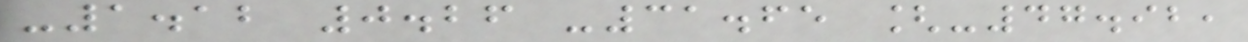-1.12 0.26 -31.65 [-47.92,
